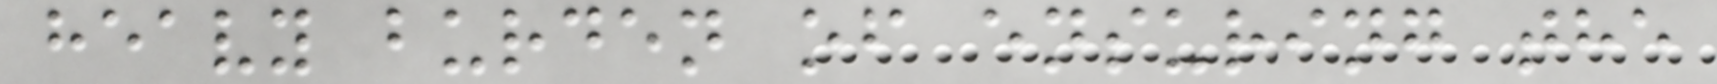heavy burden of ensuring the
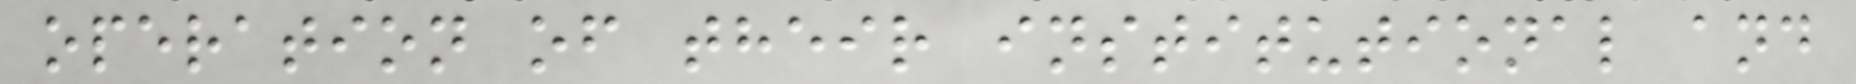operation of their institutional and
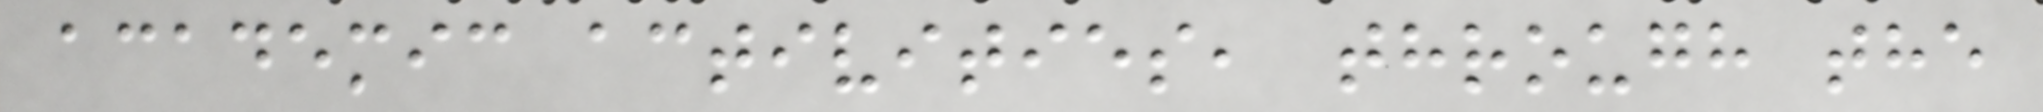academic activities, through the
